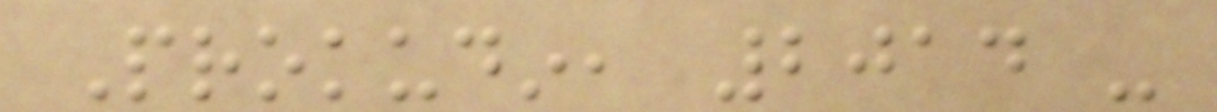Prokudin, 2014 -
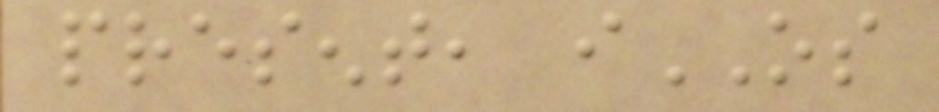present, iOS
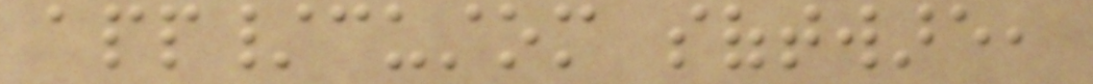app/custom software,
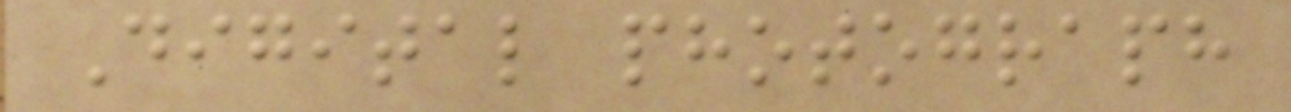Digital photograph
